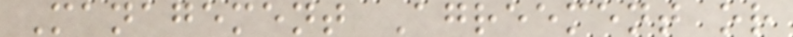Management Agreement or
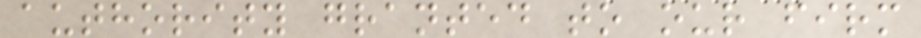authority granted to our firm
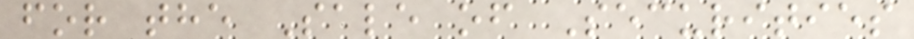for the Sale of Securities
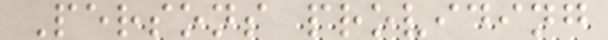Persons providing
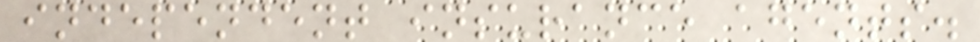independent insurance agents.
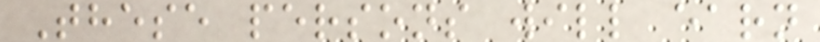These persons will earn
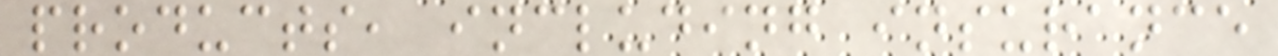products, including insurance
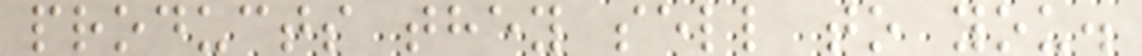products they sell to you.
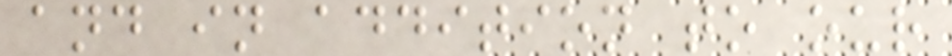and in addition to our
